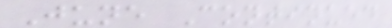June Continued
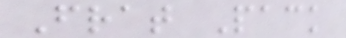Frat Pack
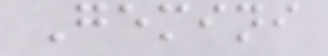Gemini
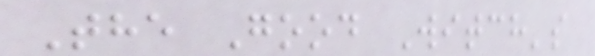The Good Witch's
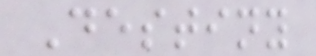Destiny
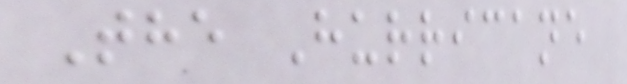The Hurricane
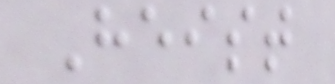Heist
